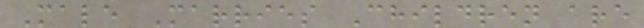Male Marries Children are
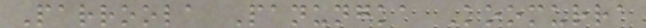Parroola Panungka Koomurra
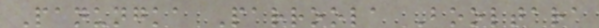Panungka Parroola Booltara
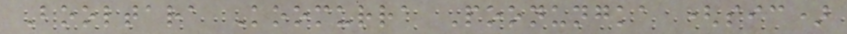Booltara Koomurra Poonungka (sic)
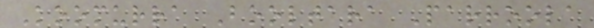Koomurra Booltara Parroola
